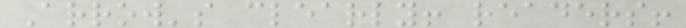Arrow's clearly! readers!
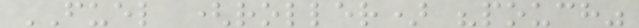FUEL (roller) "pouch"
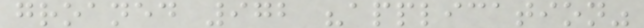groaned 972 "application"
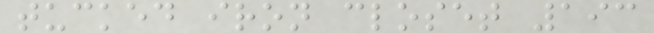tucked iron closet 193
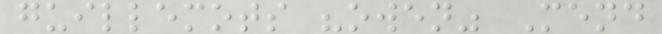guillemots "owen" Mend
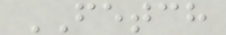FETCH
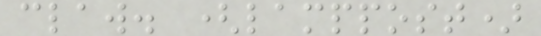claw. (lamppost)
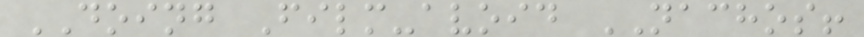DOING Film-avoid NACHOS!
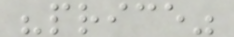"price"
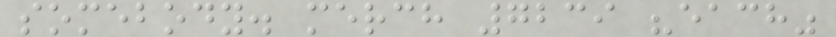somebody. merch 7239 "each"
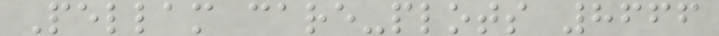Pellam care-plots 8666
